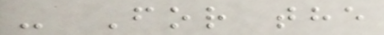- For the
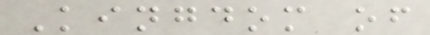Kingdom of
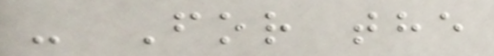- For the
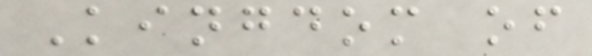Kingdom of
